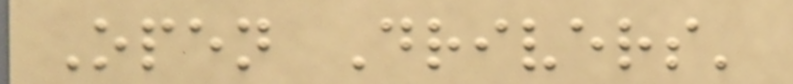Open Drivers'
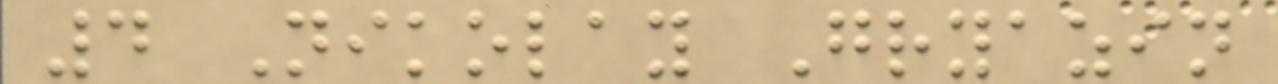4 Nikolay Gryazin
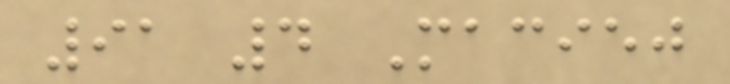91 4 Maciej
